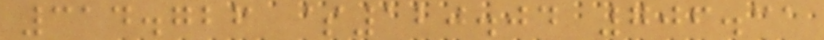314.726 $120.04 706.31
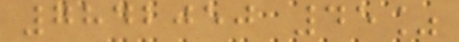7842050 45%
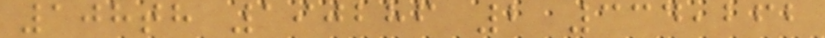108th 190286 2 334,262
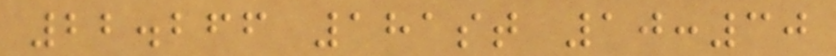22.266 181st 10:30
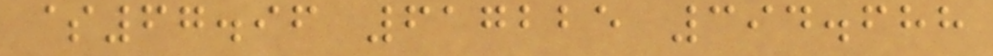$67.96 617225 394.688
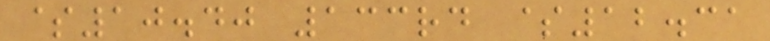$10.40 133rd $12.31
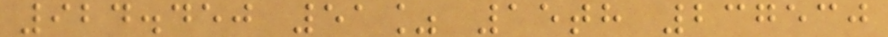924.450 51% 15th 237530
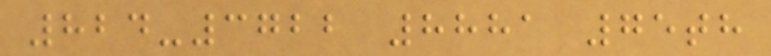824-3722 8881 75th
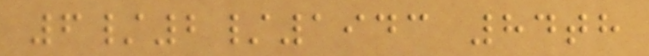6/2/1943 84th
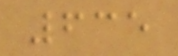635
